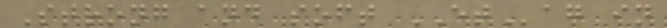Strong and soft ETag in
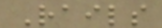Rails
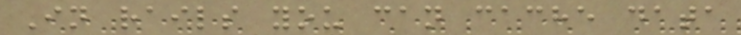In rails you can cache data
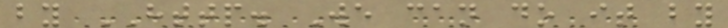by HTTP. We can do it by
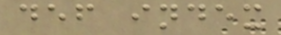def index
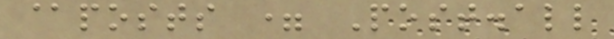@posts = Post.all
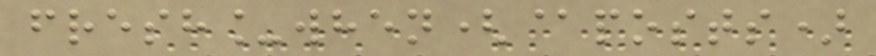fresh_when(@posts)
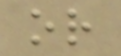or
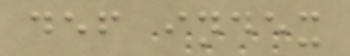def index
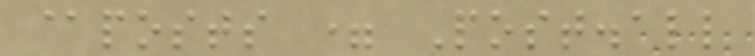@posts = Post.all
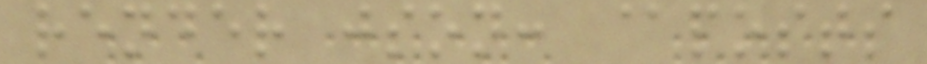render json: @posts
